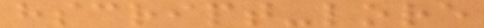hscript-lore
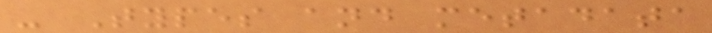- Types and metadata
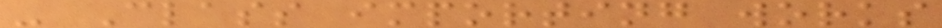- Class importing works
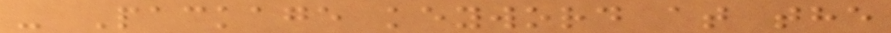- Package keyword at the
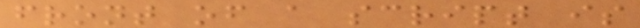front of a script is
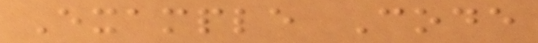Example Code
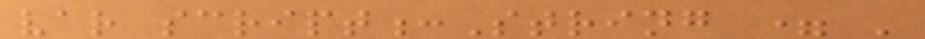var script:String = '
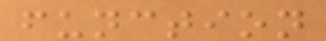function
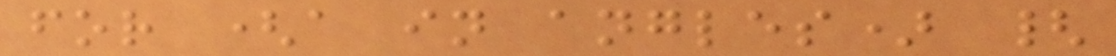for (a in angles) {
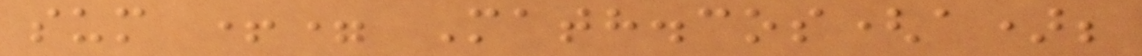sum += Math.cos(a);
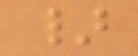}
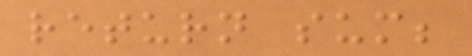return sum;
